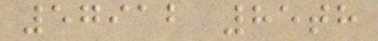57912 85th
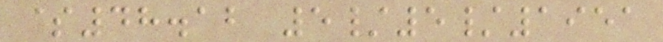$48.12 5/5/1951
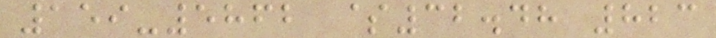159-5862 $32.48 823
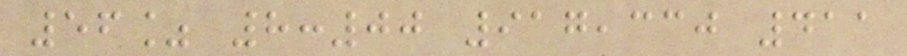56% 8:00 917,330 411
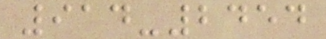914-2454
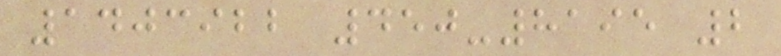1403922 450-8195 2
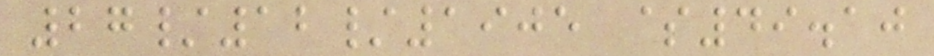27/12/1905 $49.10
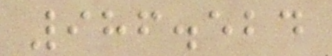986.524
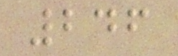246
